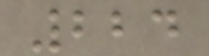224
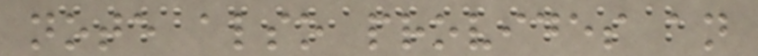note also provides an
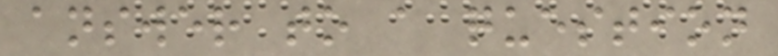answer to a question
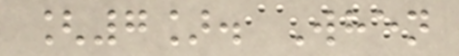[7]. When
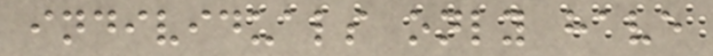individuals only have
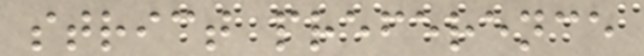strict preference
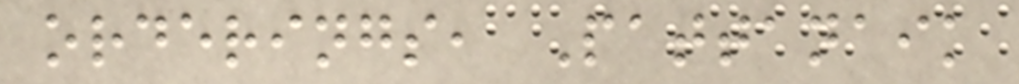orderings, Pattanaik
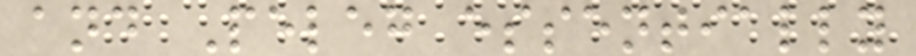and Peleg essentially
